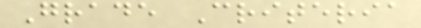Grade Criteria
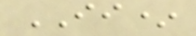II*
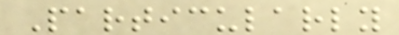Particularly
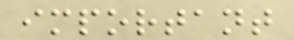important
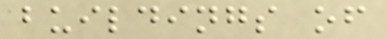buildings of
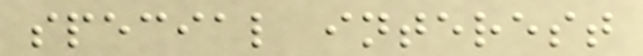special interest
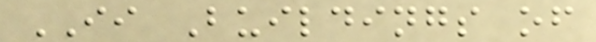II Buildings of
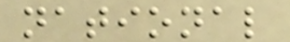national
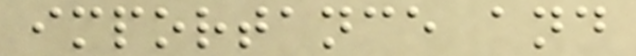importance and
